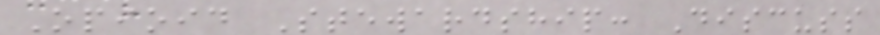Opioid Stewardship: Discuss
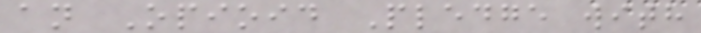an Opioid Pledge with
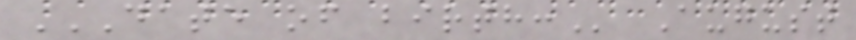DATE OF BIRTH: August
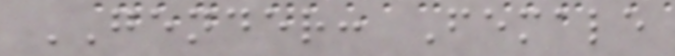GENDER: Female
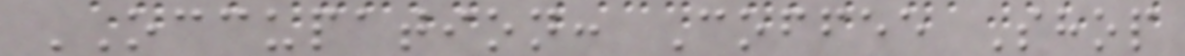OCCUPATION: Coffee Shop
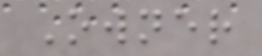Owner
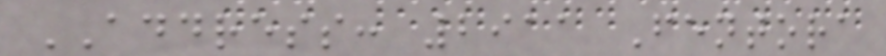ADDRESS: 2911 Fentora
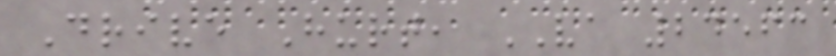Drive Hurt, VA 24563
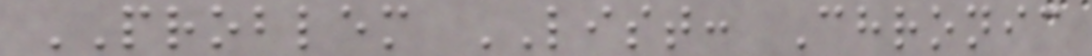PROBLEM LIST: Chronic
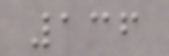136
